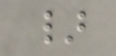}
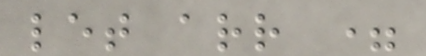let arr =
